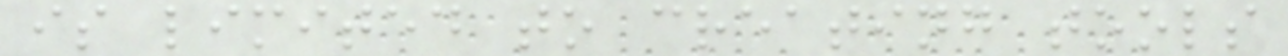is limited to creating tools
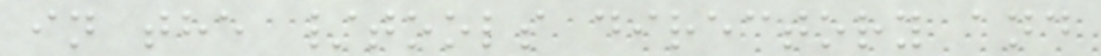in the /tools directory and
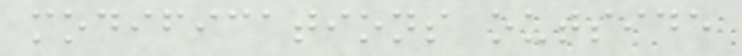modifications outside
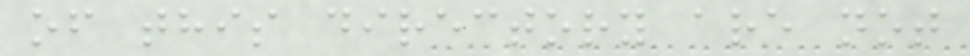of this directory are not
